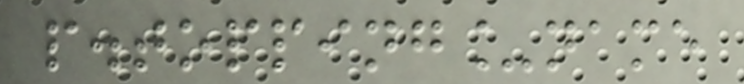p.topping_name
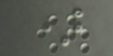)
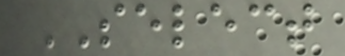SELECT
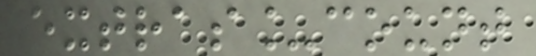extras_count
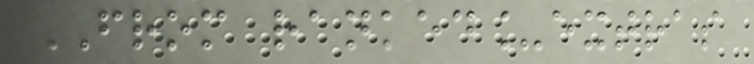FROM ranked_extras
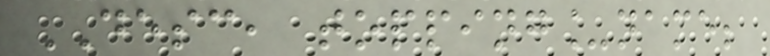DESC, topping_name;
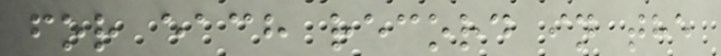for each record in the
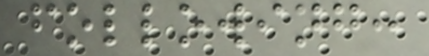following:
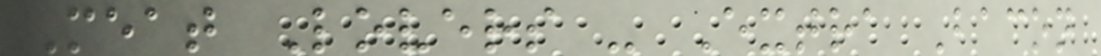Meat Lovers - Extra Bacon
